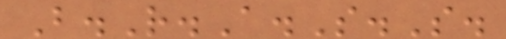B.R.A.S.S.
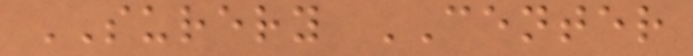SURERY CENTER
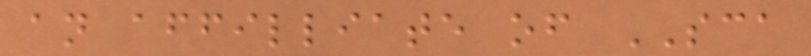an affilliate of SCA
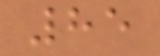85
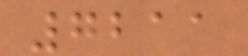7211
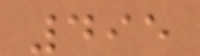495
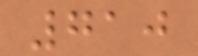710
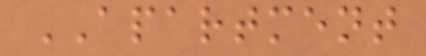APARTMENT
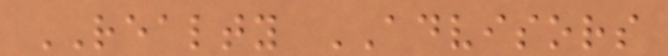REALTY ADVISORS
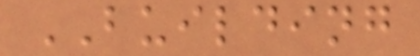BUILDING
